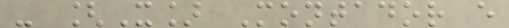- [X] Montador e
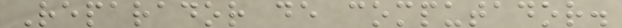Reparador de computador.
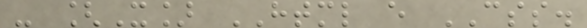- [X] HTML e CSS.
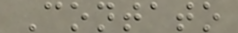Contato
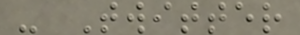- Twitter
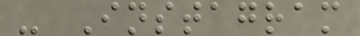- Instagram
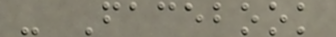- Facebook
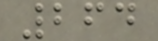264
